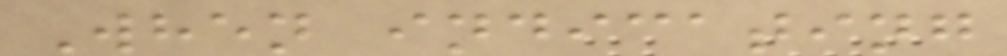When indicating
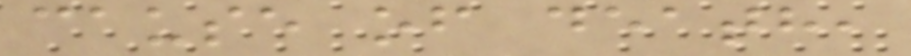cause of death,
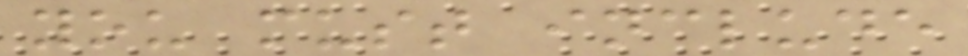you must include
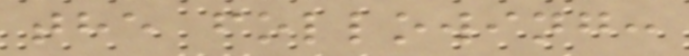the following:
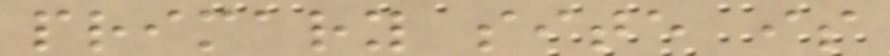primary site is
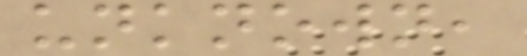unknown,
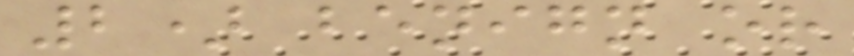2) benign or
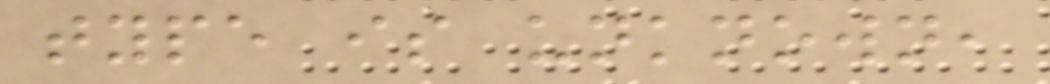type is unknown,
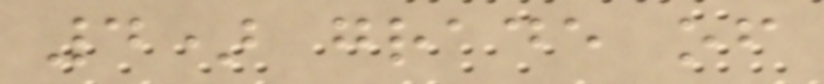4) grade of
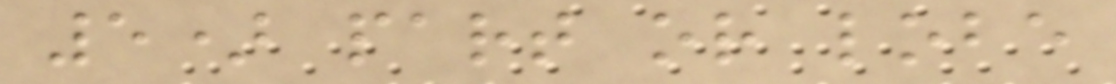5) part or lobe
